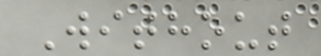Without
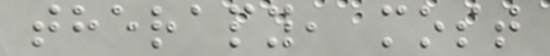therapy, most
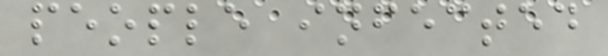people infected
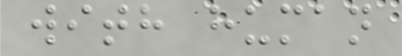with human
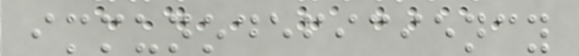immunodeficiency
